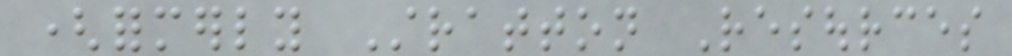(formerly Stratton Resources
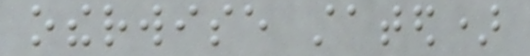otherwise stated)
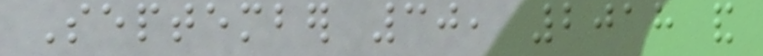September 30, 2018 and
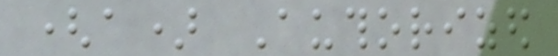(a) Authorized
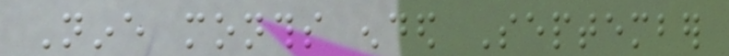Nine months ended September
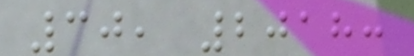30, 2018:
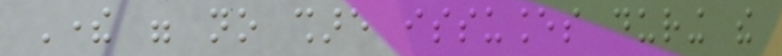There were no share issuances during the
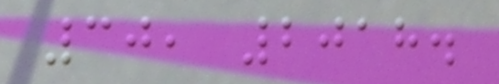30, 2018.
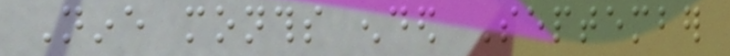Nine months ended September
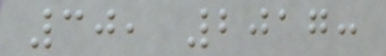30, 2017:
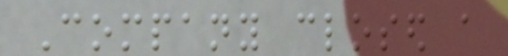Company closed a
